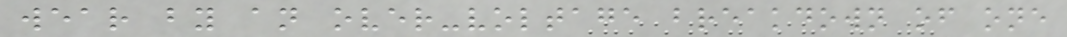wear by an over-voltage breakdown of one
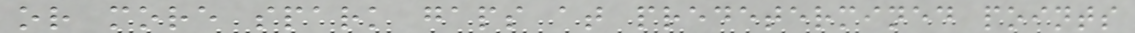or more spark gaps at predetermined points
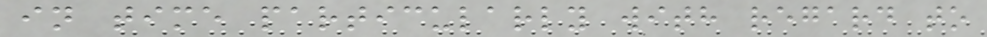in time particularly with regard to
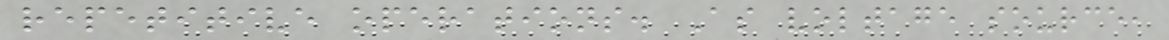repetitive operations. As voltage source,
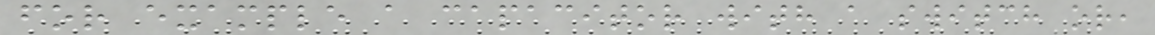for example a capacitor with a switch or,
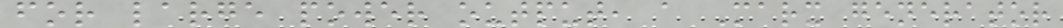for large power output, a Marx generator
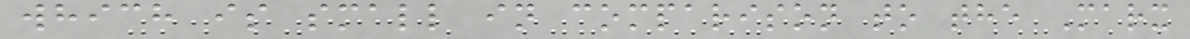which is small in comparison to the Marx
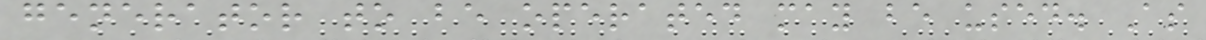generator to be operated may be used. As
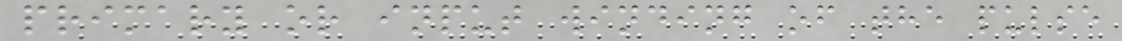primary or input winding of the pulse
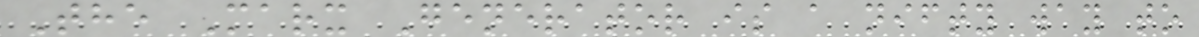The Marx Generator is a nifty way to
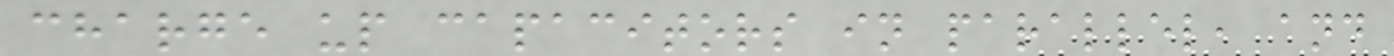charge up capacitors in parallel, and
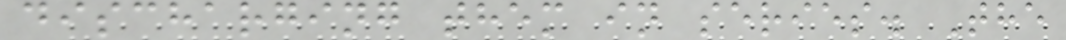discharging them in series. The
